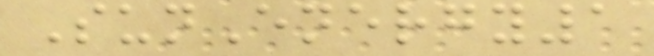SunEnergy1
